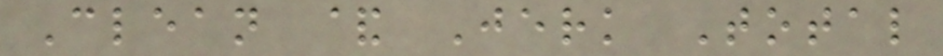Clean & Jerk Total
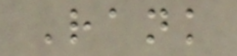Rank
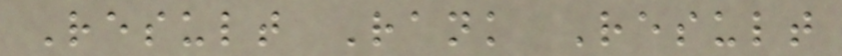Result Rank Result
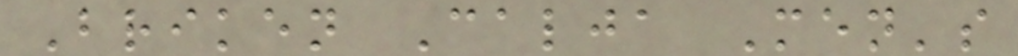Briken Calja Men's
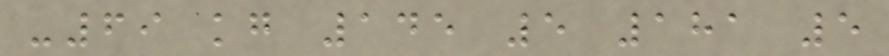-69 kg 145 5 181 5
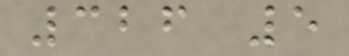326 5
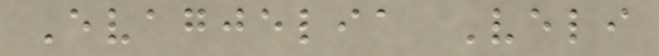Evagjelia Veli
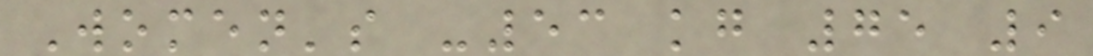Women's -53 kg 75 9
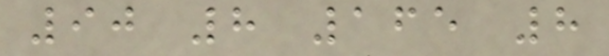90 8 165 8
